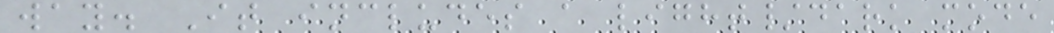way. It includes a light/dark mode
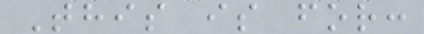This is for:
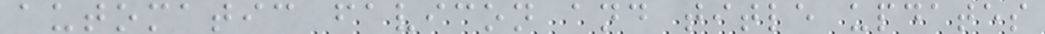automatic favicon and title updates
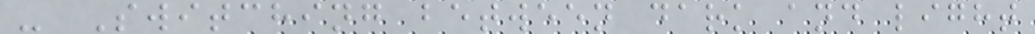- Switching between dark and light
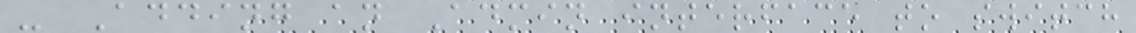- Adding an Admin interface to switch
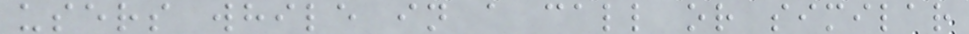users while in a call or similar
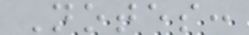Notes:
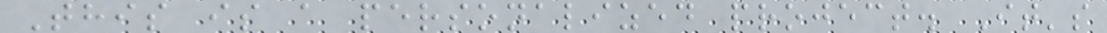This is a personalized project. It's
